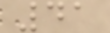41
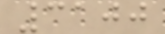3100
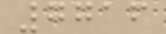7716
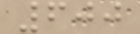600
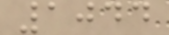1044
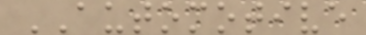AUTOMOTIVE
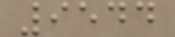9544
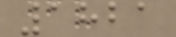1821
